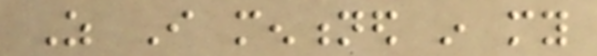As I mentioned in my
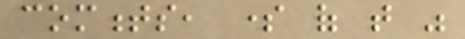comments, some of that was
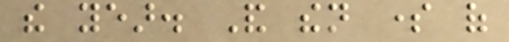the year. And then some of
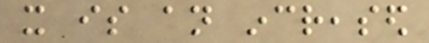it is an increased
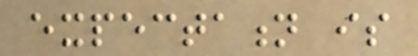expectation is
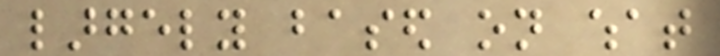largely based on what
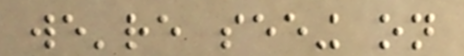we're seeing on
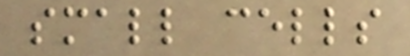small cells
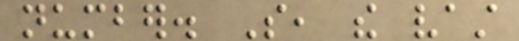number. So, the vast
